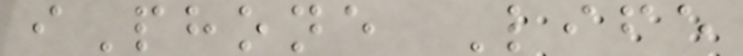iPhone Life
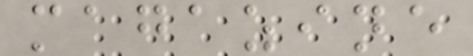magazine
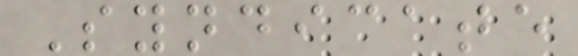Syndicate
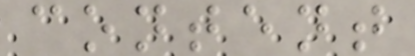content
